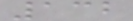132
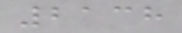2138
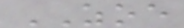ZOE
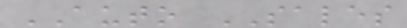AUTO SALES
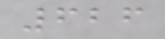626
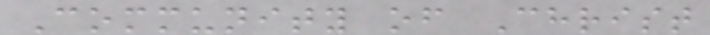Community of Christ
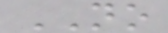NO
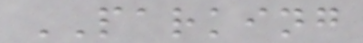PARKING
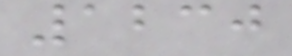1230
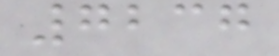7237
